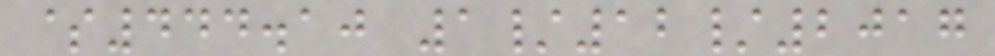$444.10 1/12/2017
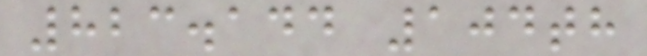823.144 104th
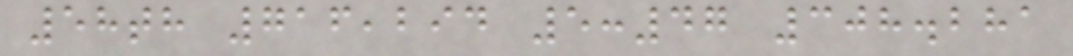58th 716,294 5:47 308.281
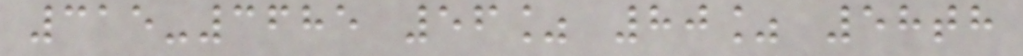315-3685 56% 80% 58th
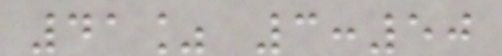41% 3:50
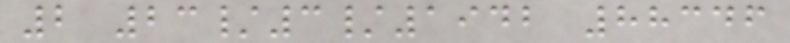2 23/3/1942 88346
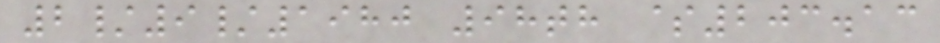2/9/1980 98th $203.13
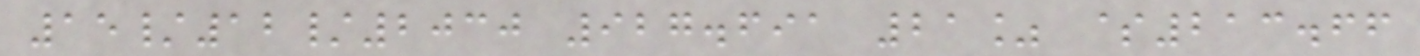15/12/2030 927.691 21% $213.66
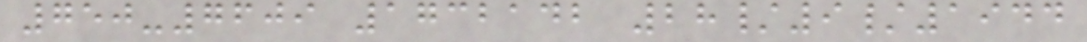750-7609 1732142 28/9/1944
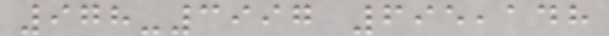978-3997 695,148
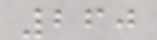260
